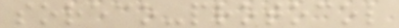soreco-protocol
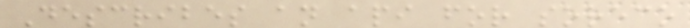Describes an api for soreco
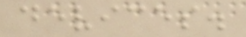devices.
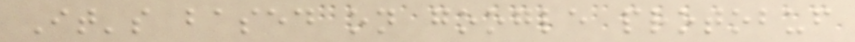It's based on google protobuf
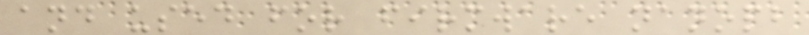and used for firmware nanopb
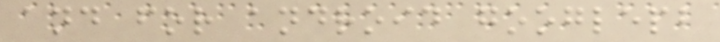and for android googlepb
